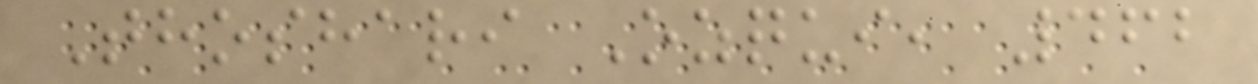Thoshari Ozqui, 462
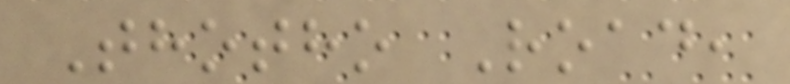Thotho Road,
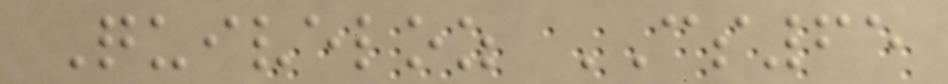Quiveloz CS65
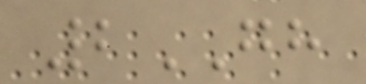2GH
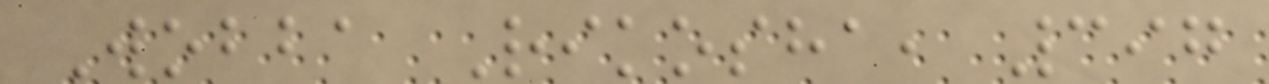Wobba Rikosha, 397
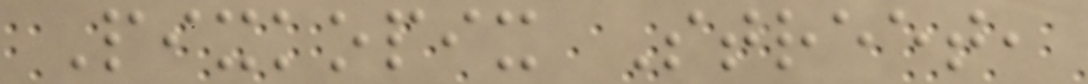Pixkopix Street,
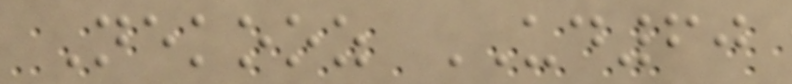Nekooz UD60
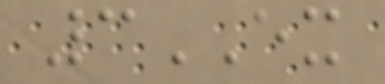3EX
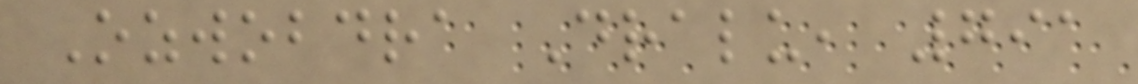Ozwobdra Dralu, 791
